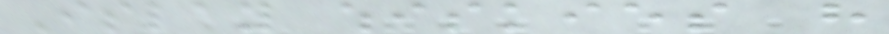Islay whiskies have
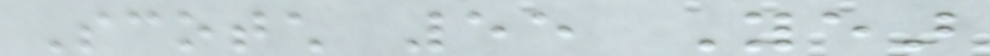Scotch 55 Year
